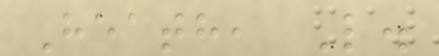Heath, L.
